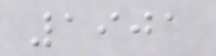1901
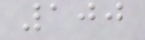100
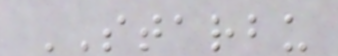STARBU
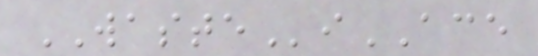WASTEiACE
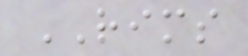RIMS
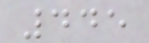445
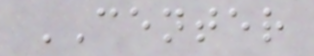CENTER
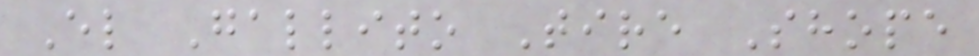El Gallito Tire Shope
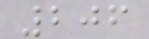206
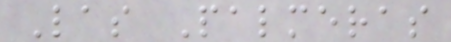Las Palmeras
